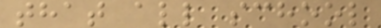that all school
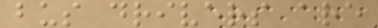bus drivers are
